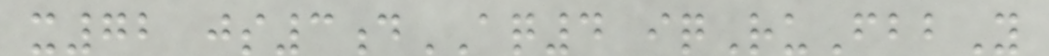x72 js3dAQ4 iqRuFbbY
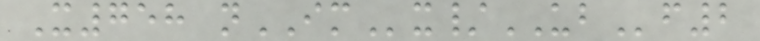X758 nIMx/UBf2
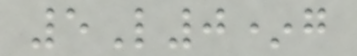5L0*g
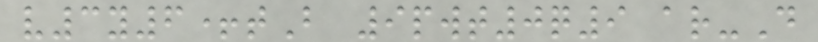v3y6+tB 9pwt0q9 ar-D
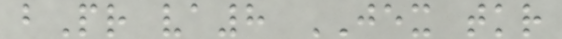bPr va8 JEX tkr
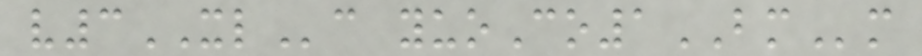v3XLc yuoCo1BMm
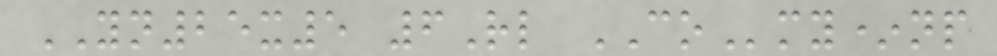YN25x5 6Rl COmy*np
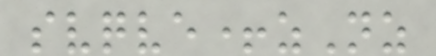svqve+zNz
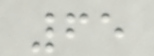65
